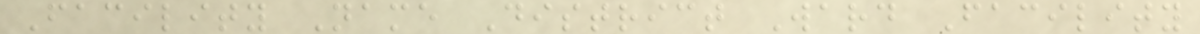Facility Name District Ward Facility
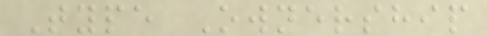Type Ownership
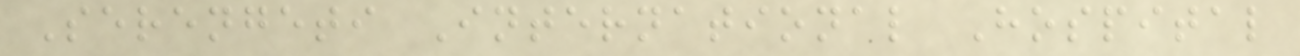Serengeti International Hospital
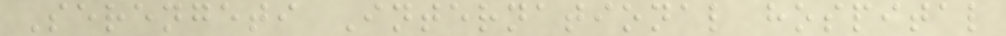Serengeti International hospital
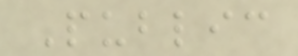Public
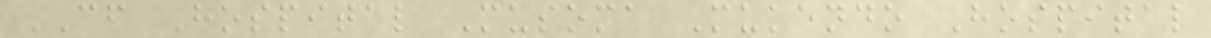CF Hospital Musoma Mukendo Hospital
